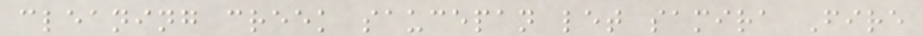cleaning creek saucepan let samira Fire
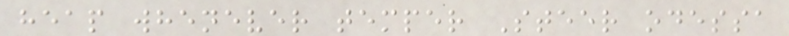heap whenever temper Steer odessa
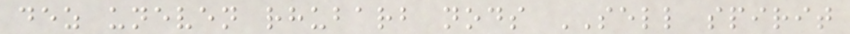dez uneven rhubarb nods SELL spirit
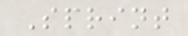Sprint
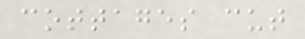cottages cut
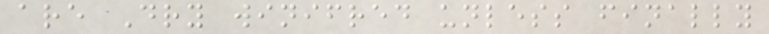are Dry winifred unless finally
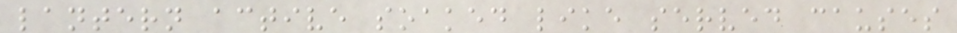lantern active soaked like served causes
